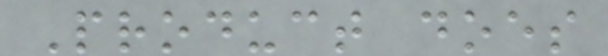Product does
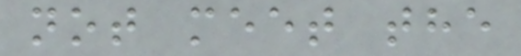not meet the
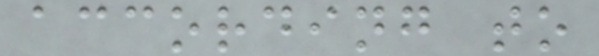according to
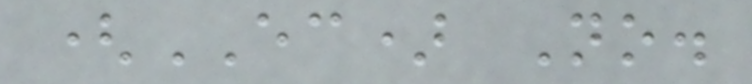(EC) No.
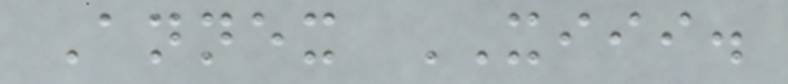Annex XIII.
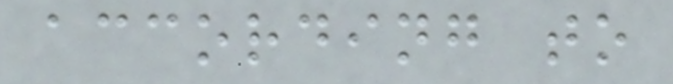according to
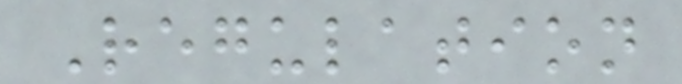Regulation
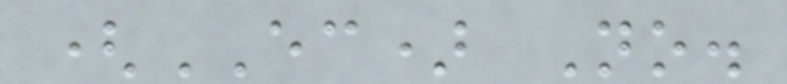(EC) No.
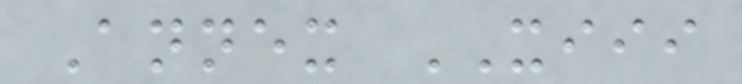Annex XIII
